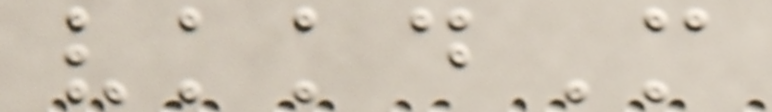vkkdM
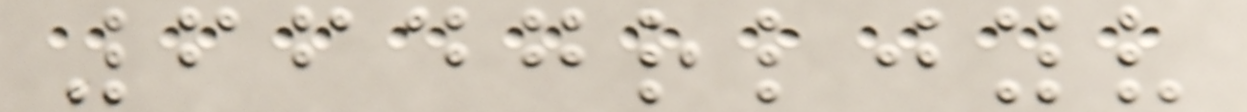6647rljyv
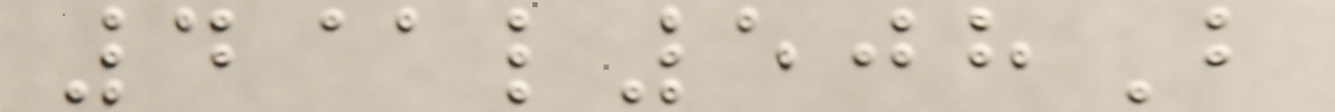4@l508B
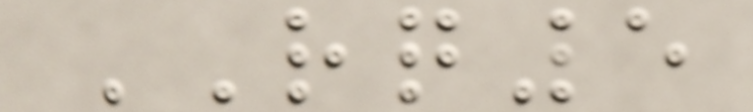RQ5
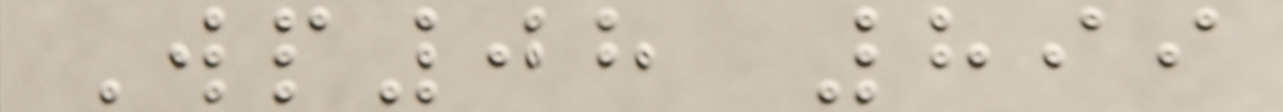Wp08 899
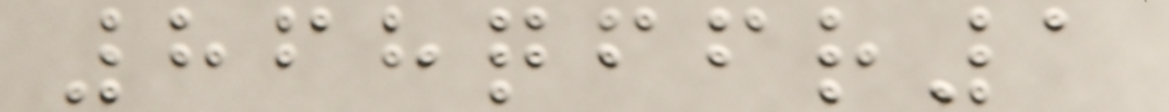868qffr1
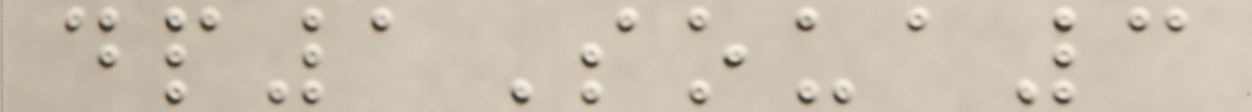dp1Soua3
